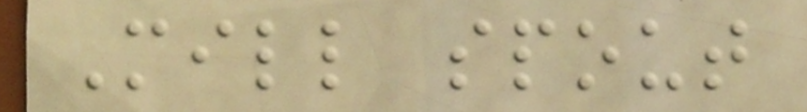Mill spout
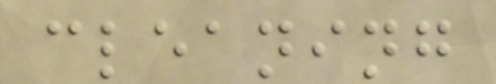cleaning
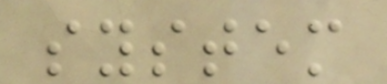system
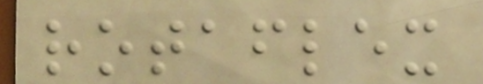rotaflex
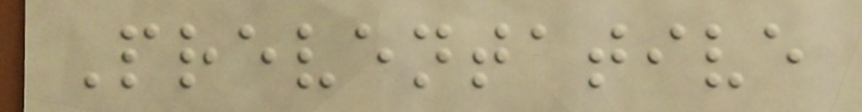Preventative
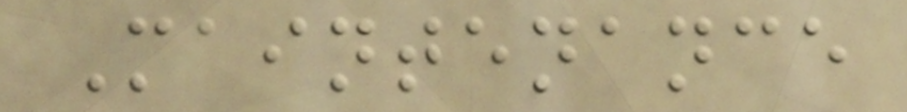Maintenance
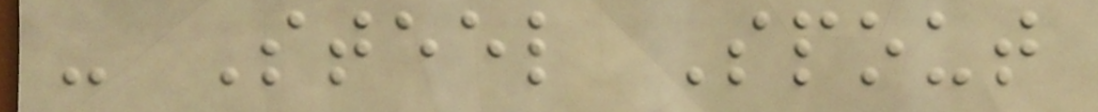- Steel Spout
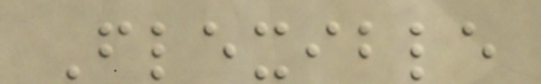Flexible
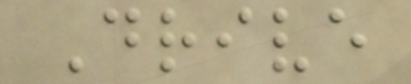Drive
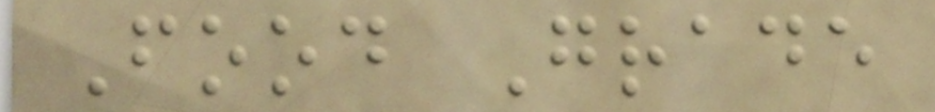Food Grade
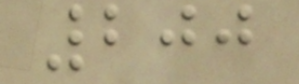200
